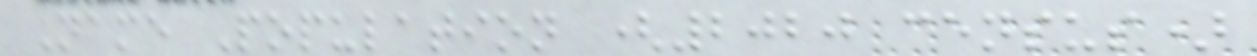Name Population (2020 census)
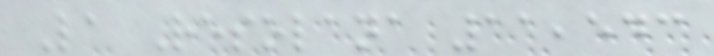La Resolana 11,543
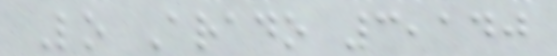Lo Arado 3,140
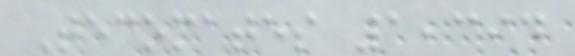Tecomates 1,394
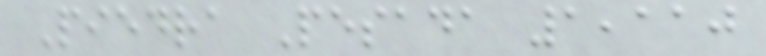Piedra Pesada 1,110
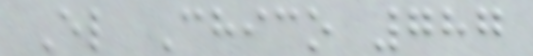El Chico 787
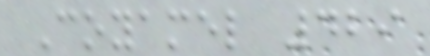Coyamel 429
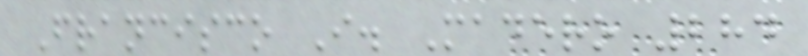Francisco I. Madero 284
